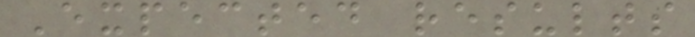Expected results
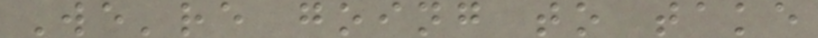We're going to take
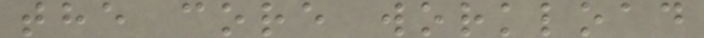the core workload
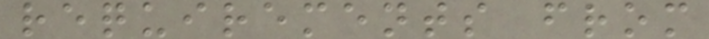requirements from
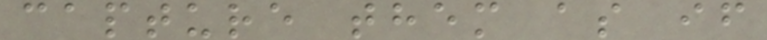capture them as if
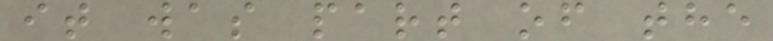it was part of the
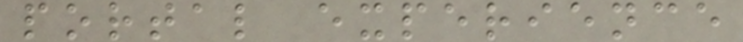portal experience
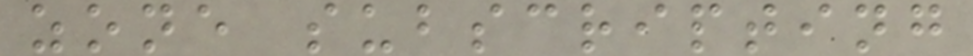zone subscripting
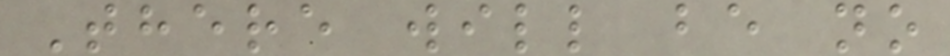There will be no
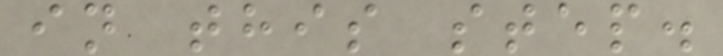in this step.
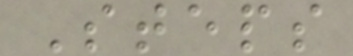Steps
